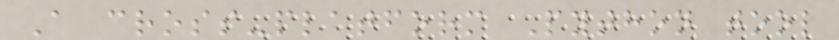A cross-platform Python tool
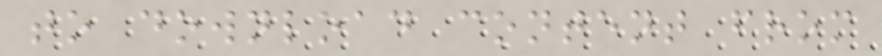to download content from
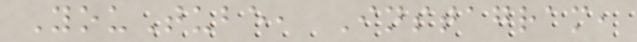YouTube, Instagram,
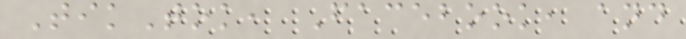TikTok, Facebook, and
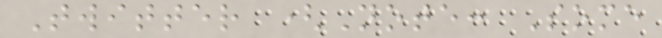Twitter (Note: Some
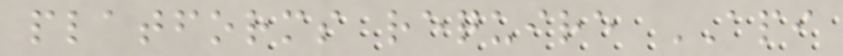platforms require API
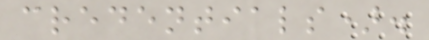credentials).
